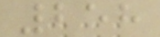258
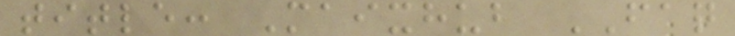title: Maixhub FAQ
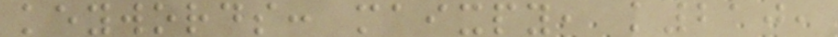keywords: maixpy, k210,
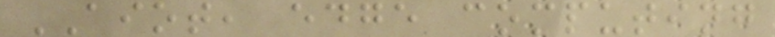AIOT, edge computing
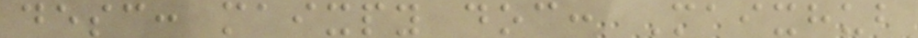desc: maixpy doc: Maixhub
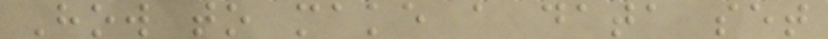How to make a data set
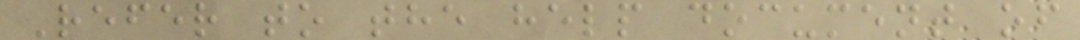Refer to the help document of
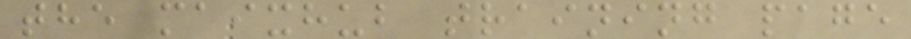the maixhub training page
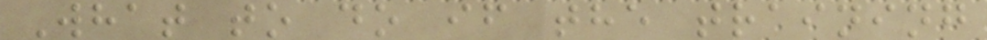What to do if the training
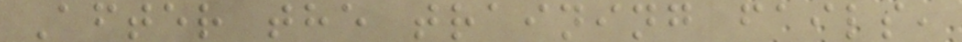After the training fails,
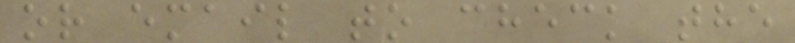or email to check the
